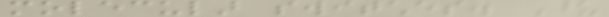molecular switches. Upon
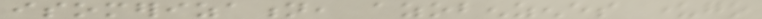isomerization, azobenzenes undergo
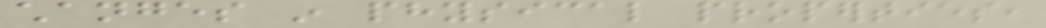changes in physical properties,
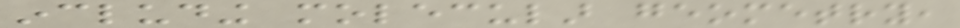including molecular geometry,
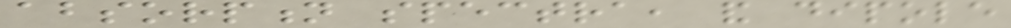absorption spectra, and dipole
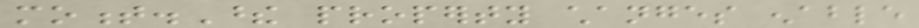moment.These property changes enable
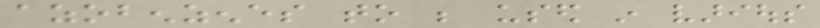azobenzenes to be used in various
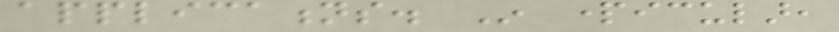applications. In particular,
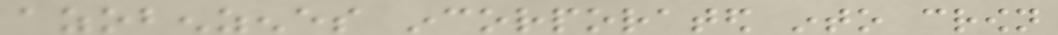azobenzenes incorporated into crown
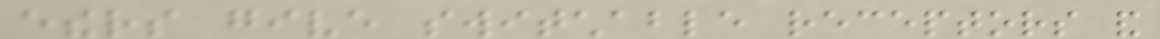ethers give switchable receptors and
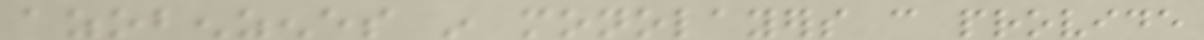azobenzenes in monolayers can provide
